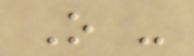O -
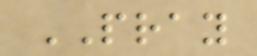PRAY
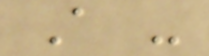A -
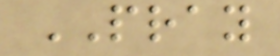PRAY
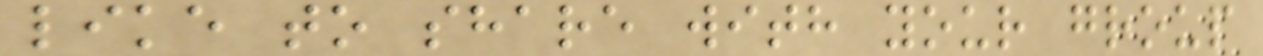like to share with your group
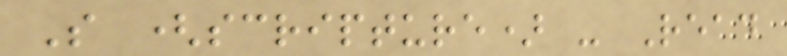S (scripture) - Read
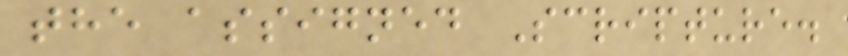the assigned Scripture.
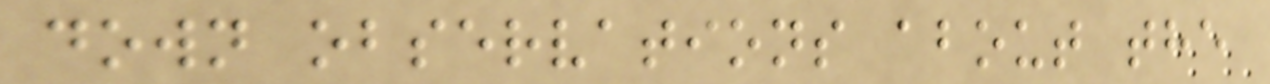down observations about the
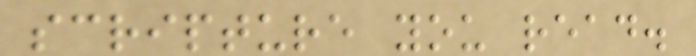scripture you read.
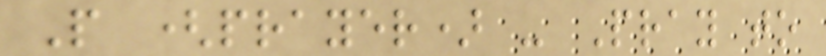P (prayer) - Pray to
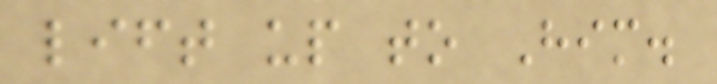lift up to Him.
